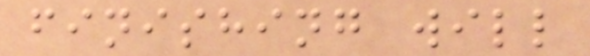finishing will
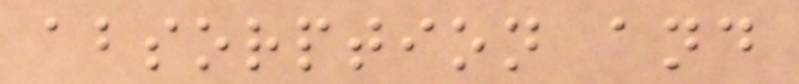absorption and
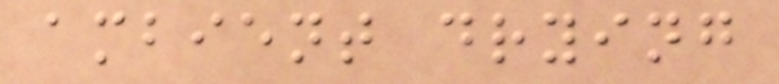ambient drying
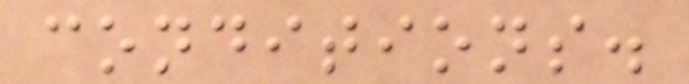conditions.
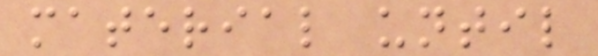material until
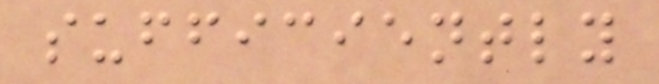sufficiently
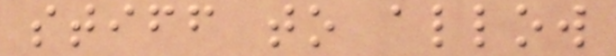stiff to allow
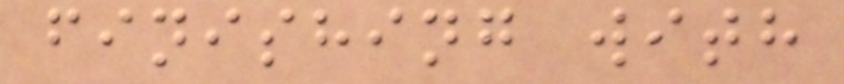finishing with
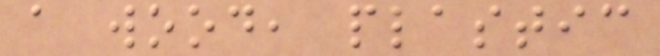a wood, plastic
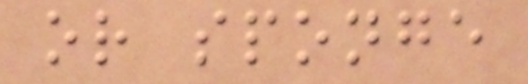or sponge
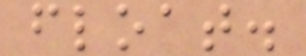float.
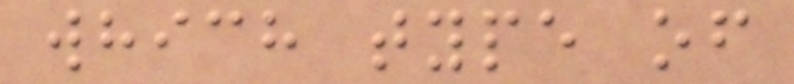which type of
